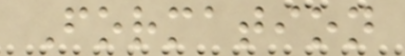Formation
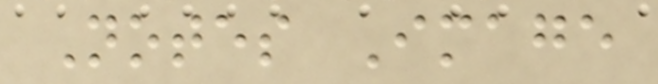Notes Image
